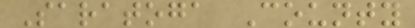Saratoga County
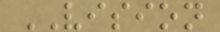VISION
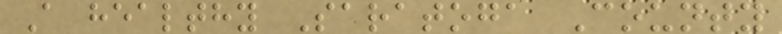A healthy Saratoga County
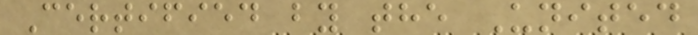Certified by the United
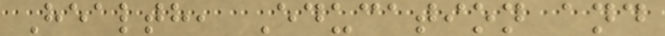Health, Education and
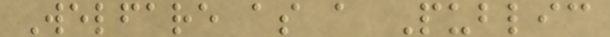Welfare as a Public
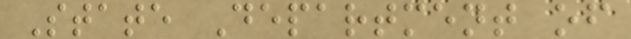State Department of
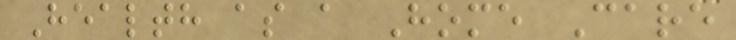Health as a Home Care
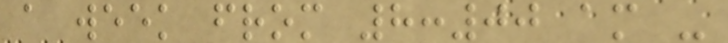a week from 8:00 am -
